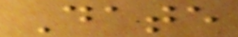Date
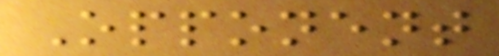Opponent
